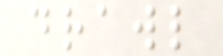drawl
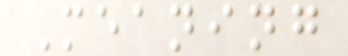Meaning
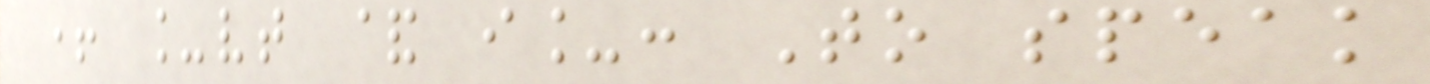+ _vt & i_: To speak
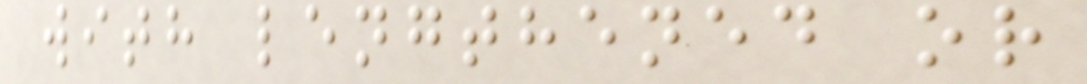with lengthened or
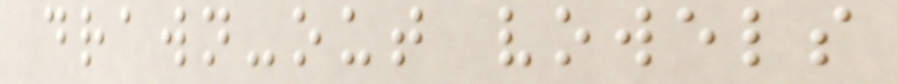drawn-out vowels
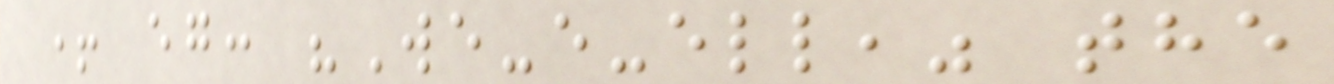+ eg: "We-e-ell," the
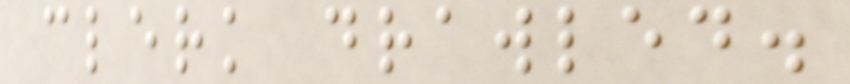clerk drawled.
